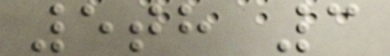5th 3
